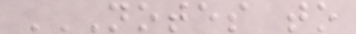NOTES TO
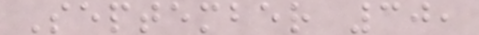September 30,
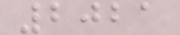2021
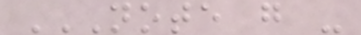NOTE G -
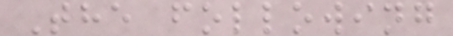The following
